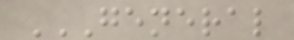GENERAL
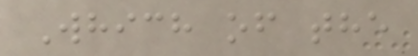Which of the
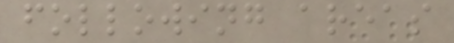following areas
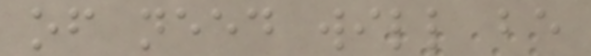of need will be
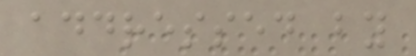addressed by
